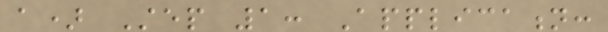a) Step 1: Application:
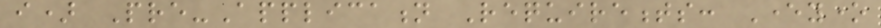i) Pre-Application Requirements: Everyone
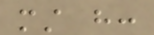must have:
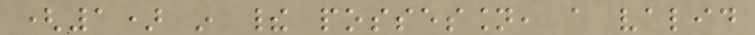(1) in their possession, a valid
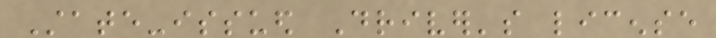State-issued Driver's license
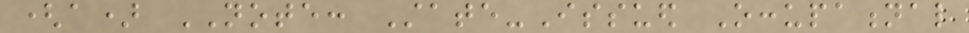(a) NOTE: State-Issued Occupational
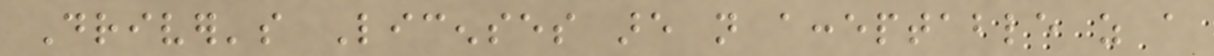Driver's Licenses are not acceptable as a
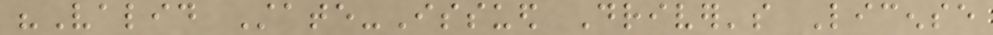"Valid State-Issued Driver's License
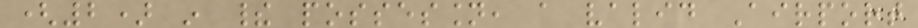(2) in their possession, a valid Airport
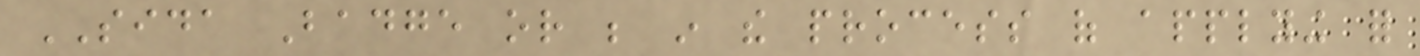SIDA Badge or be in the process of applying for
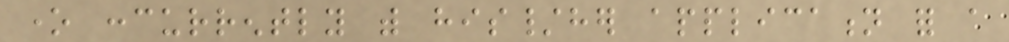one concurrently with his/her application for a
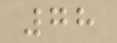78
